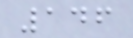146
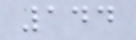144
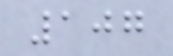107
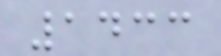1433
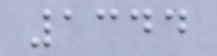1344
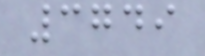3749
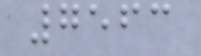7563
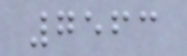7563
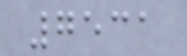7531
